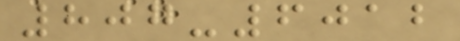807-6012
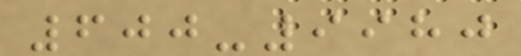600-9980
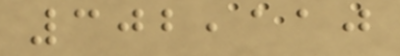302,110
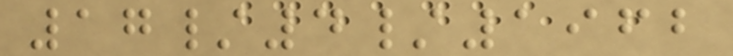17/4/1962
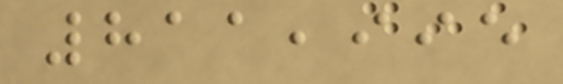811,995
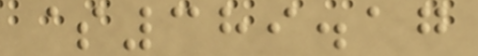$389.17
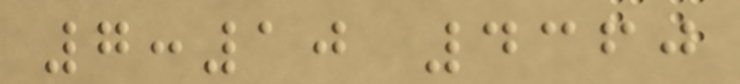7:10 4360
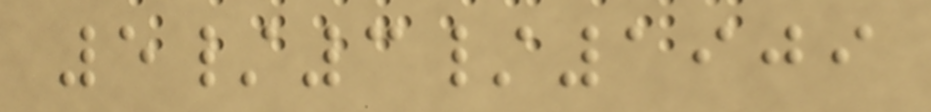5/3/1909
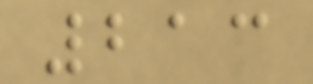213
